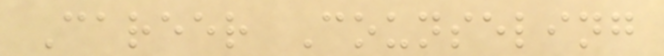Career Counseling
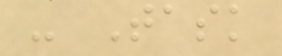- Task
